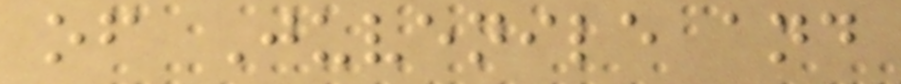of Juvenile and
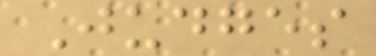Judges
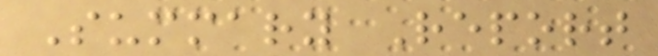Summary Report
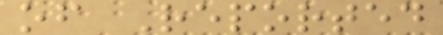of Reported
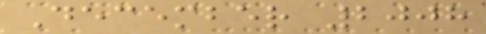December 2008
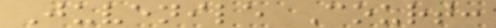Juvenile Court:
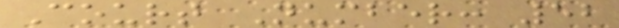Court Number: 52
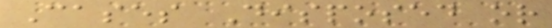Cases Disposed or
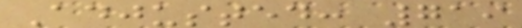Adjusted: 719
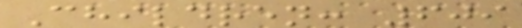Children: 609
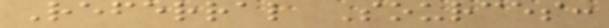Referral Sources:
